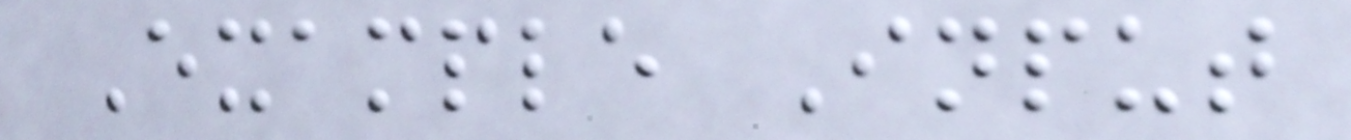Example Input
